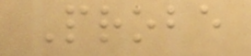Probe
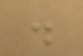.
